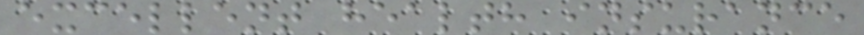excellent health insurance
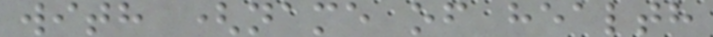with (name of health
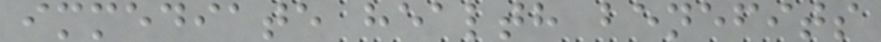immediate health benefits
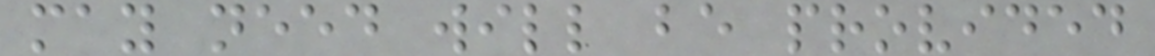may need will be provided
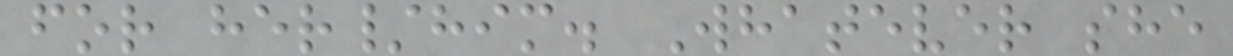for her/him. Whatever she
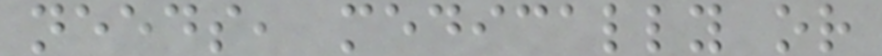needs, medically or
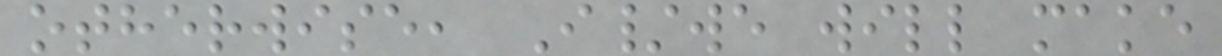otherwise, I/we will make
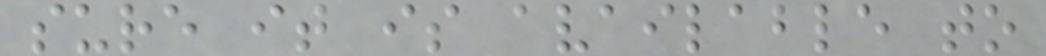sure it is available to
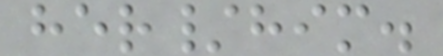her/him.
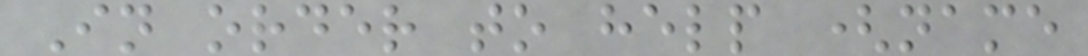In order to help (name
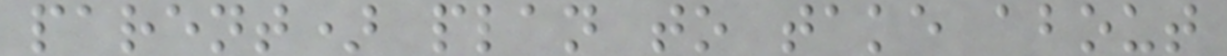parent) plan to take about
